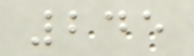245
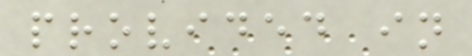provided in
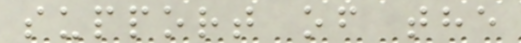support of the
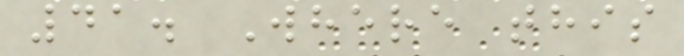41. Where this
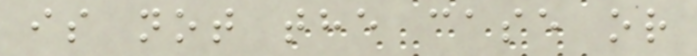is not the case or
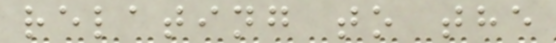relating to the
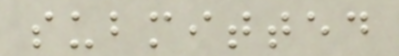submitted
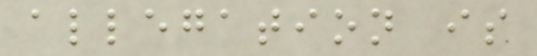allegation is
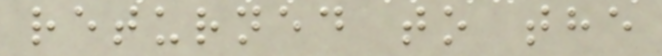returned to the
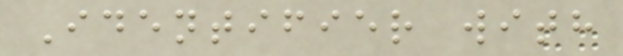Identifier with
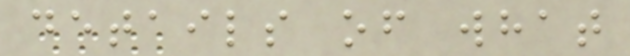details of what
